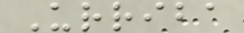Urriba
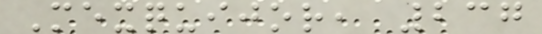Mexquijor, 237
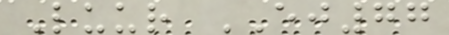Luur EJ77
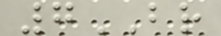7BR
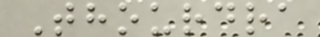Thourdra
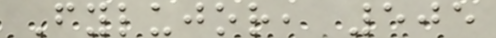Fylujor, 505
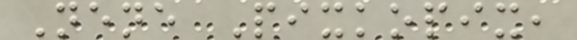Nene Pixkopix,
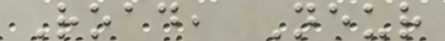Road, Neur
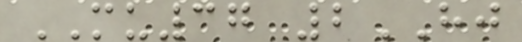MU37 2HJ
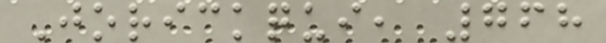Jorickqui, 768
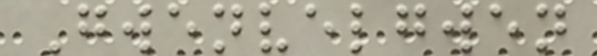Gwenvelgwen
